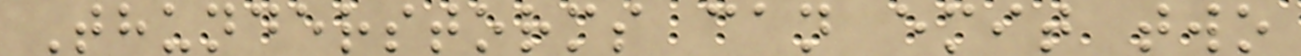Thunderstorms can emit two
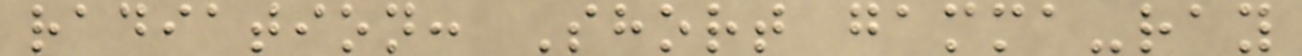radiation: Short gamma-ray
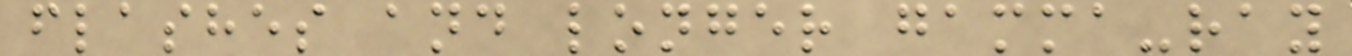flashes and longer gamma-ray
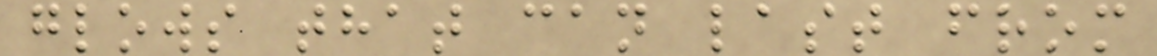glows that can last from
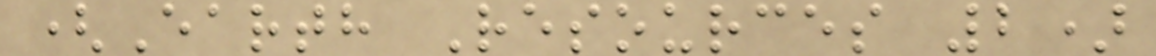(Earth Resources 2)
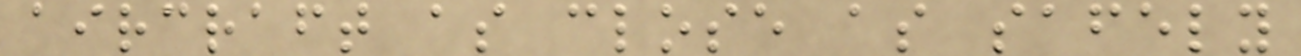aircraft as close as safely
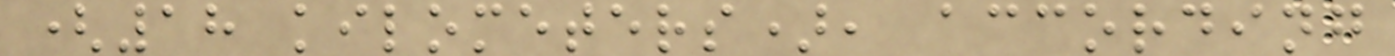(18 kilometers), according
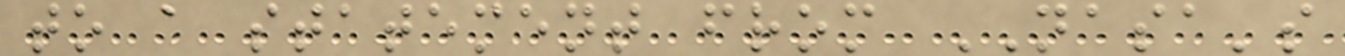to a statement from NASA's
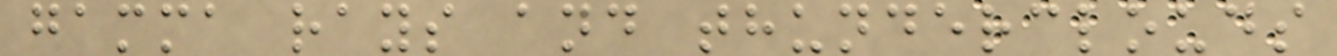gamma rays and thunderclouds
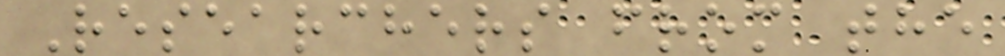Researchers from the
